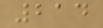214
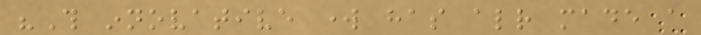"This innovative work has already made a
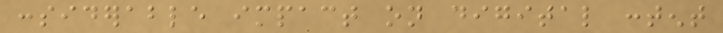considerable impact on digital content
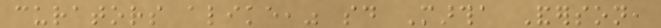curators alike," said Martha Anderson,
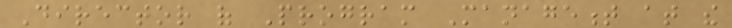Director of Program Management at the
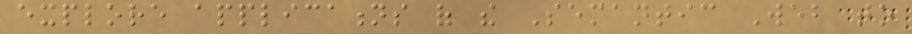explore applications of the Semantic Web to
